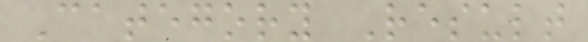Category Result
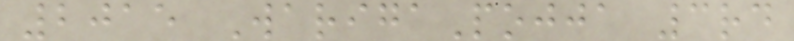2015 WarigaPojja 3rd
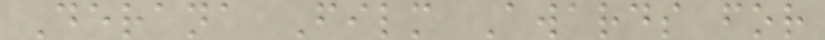Derana Film Awards for
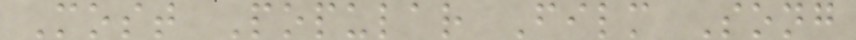Most Popular Film Song
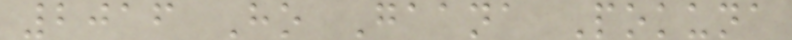2016 Ho Gaana Pokuna
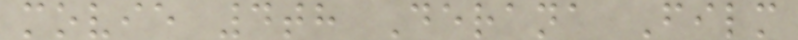movie 4th Derana Film
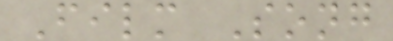Film Song
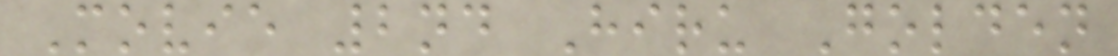Movie 2nd Hiru Golden
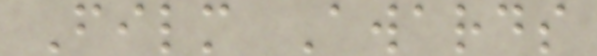Film Awards
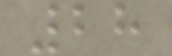28
